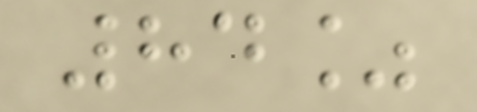84%
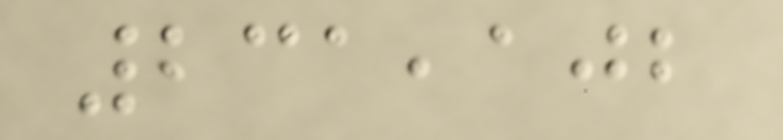231,102
